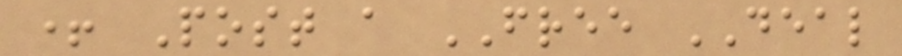+ Post a FREE DEAL
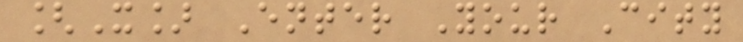[X] Enter Your City
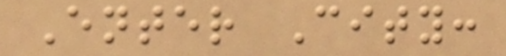Enter City:
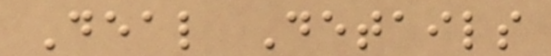Deal Details
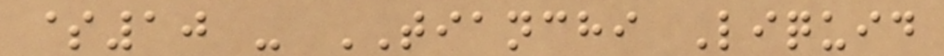$10 - TIANCHI Liquid
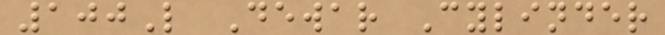100L Dewar Cylinder
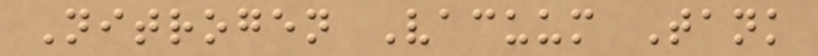Nitrogen Vacuum Tank
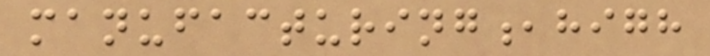manufacturing,high
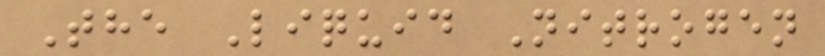The Liquid Nitrogen
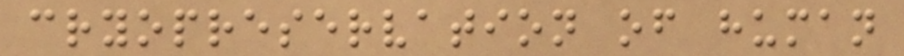cryopreservation of human
